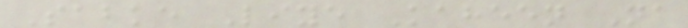Sabke Liye Kaheen Na
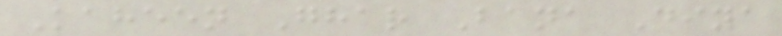Kaheen Ghar Bana Diya
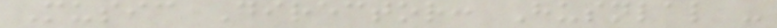Music Director: Husnlal -
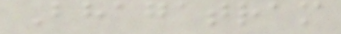Bhagatram
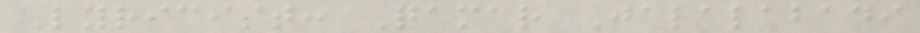Lyricist: Qamar Jalalabadi
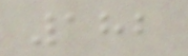182
